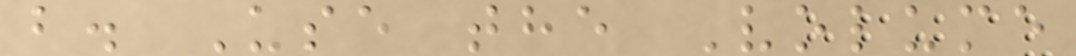b. Use the Volume
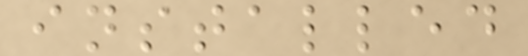installed
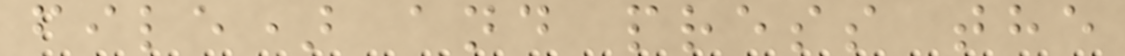file) and press the
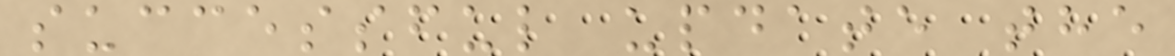successful update the
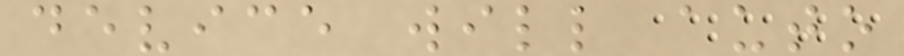device will auto
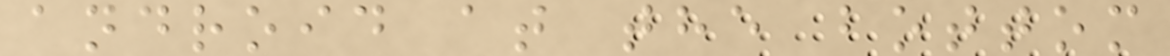android at the bottom
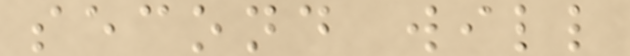second will
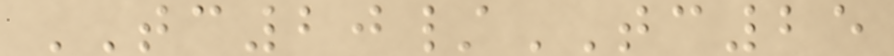TC20/TC25
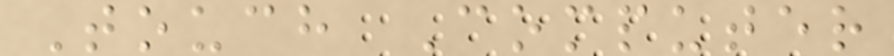Touch Computer
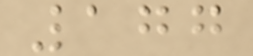177
